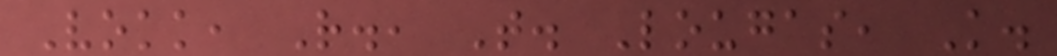Vokk, R., T. Lougas, K.
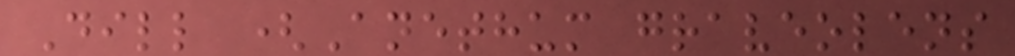Dill (Anethum graveolens
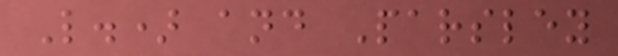L.) and Parsley
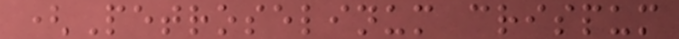(Petroselinum crispum
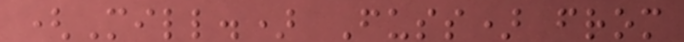(Mill.) Fuss) from
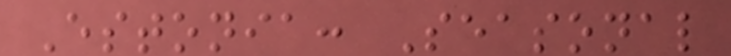Estonia: Seasonal
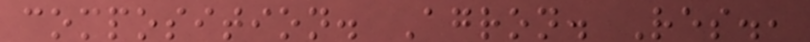composition. Agron. Res.,
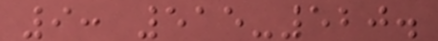9: 515-520.
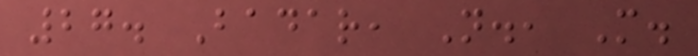27. Badar, N., M.
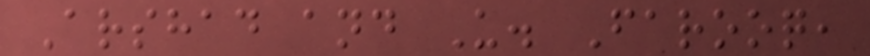Arshad and U. Farooq,
